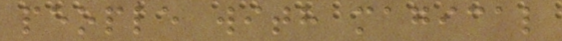people with magical
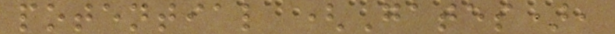potential (Gates),
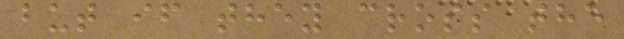but if they cross the
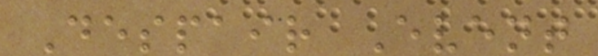Despair Event
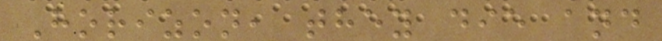Horizon, they die and
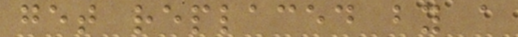get replaced by a
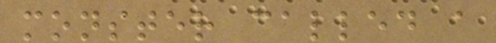monster called a
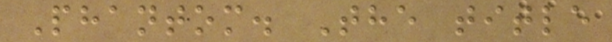Phantom. The title
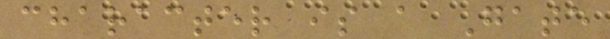character is a Gate
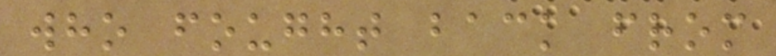who fought back from
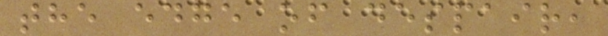the edge of despair,
